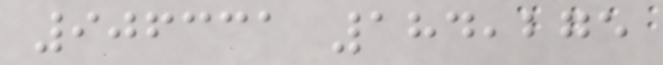906331 184,275
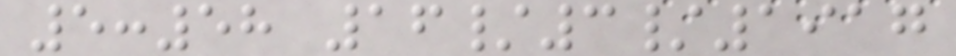5:58 16/3/1917
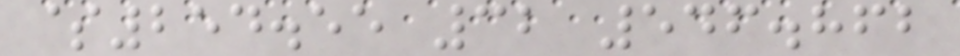$254.55 32 546.862
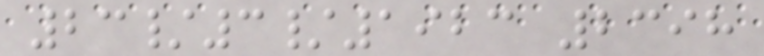23/3/1923 2398
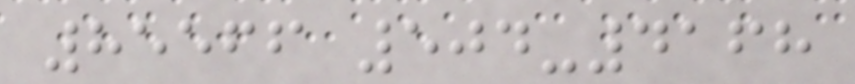85566 504-4168
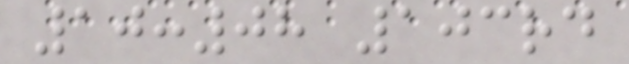10:08 103rd
